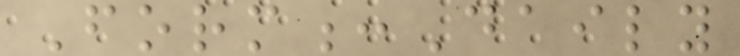Form:Daily
